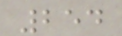254
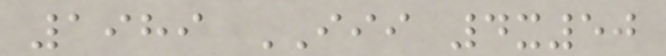1989 III 4x50
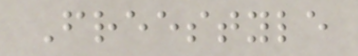Freestyle
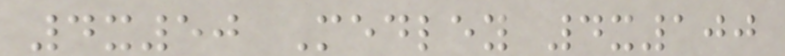4x50 Medley 4x100
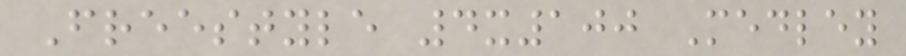Freestyle 4x100 Medley
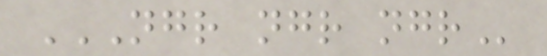NGR NGR NGR
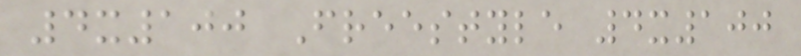4x100 Freestyle 4x100
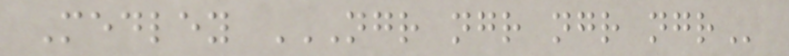Medley NGR NGR NGR NGR
